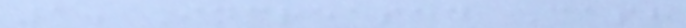1. Increased Cash
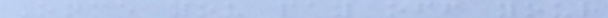Once you pay off your
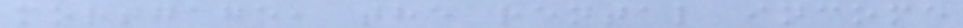mortgage, the rental income
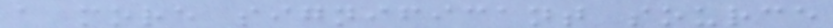a more significant source
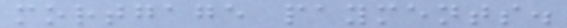mortgage payments.
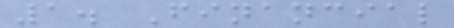1. Financial
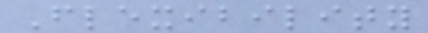Flexibility
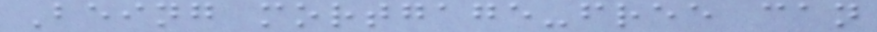Being mortgage-free can
